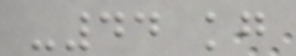-44 kg
